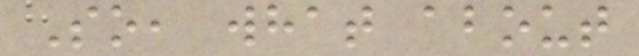So, what about
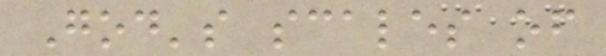God's scales of
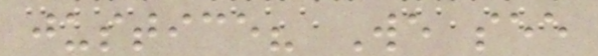justice? We see
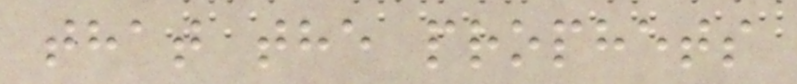that the prophets
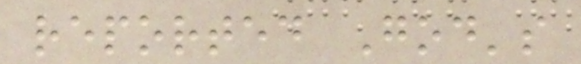reported God's
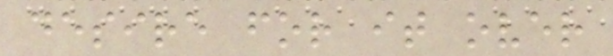desire for it over
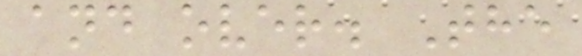and over. The
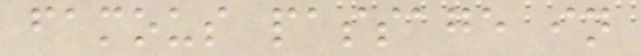famous passage in
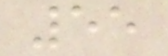55
